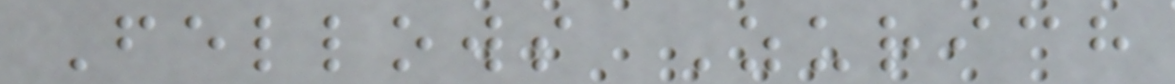Fellows Zurich
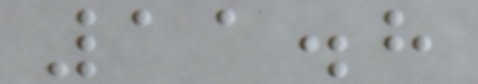11.8
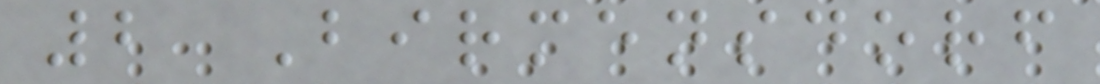2 Birmensdorf
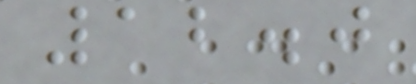12.0
